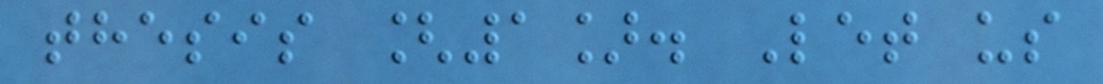thesis [1]. Let us
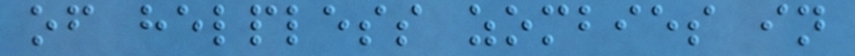of helpless zombies in
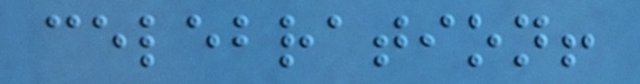celebration!
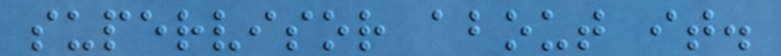supervisor about it.
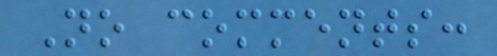No comments:
